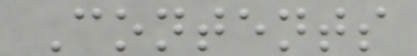Contents
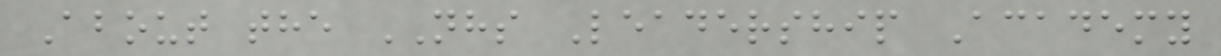About the NHS Leadership Academy
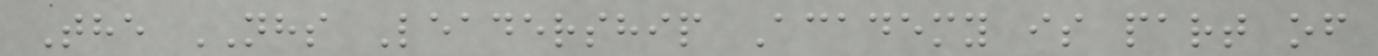The NHS Leadership Academy is part of
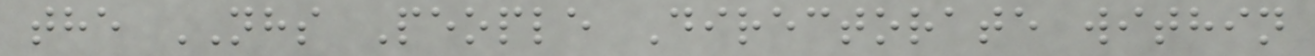the NHS People Directorate within
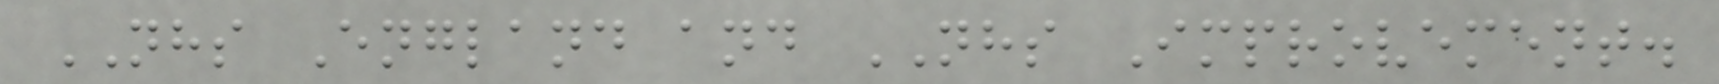NHS England and NHS Improvement.
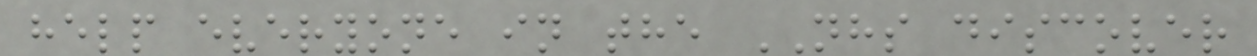help everyone in the NHS discover
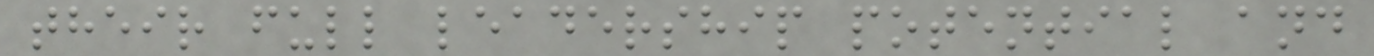their full leadership potential and
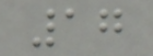17
